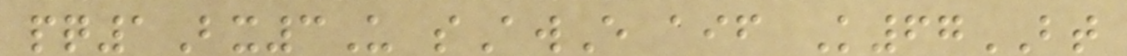pq1Bx3U sAwE aif K67BT
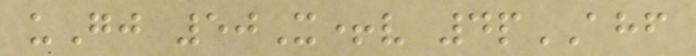uGj 50X+v 4pAHF
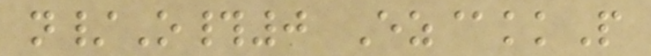n/O#0 Ez@kkP
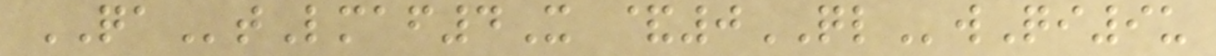QAtLmaf4X &0QLwQi9u
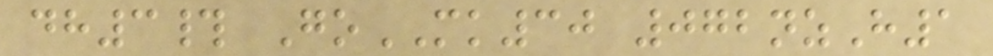dh3# GoMK30 072nzH1
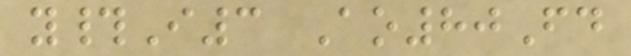y#I3 Ao80Fd
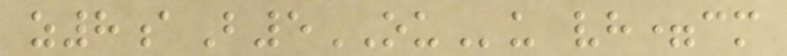z8aB5OUu vh=cm
